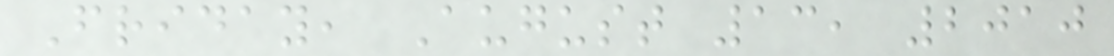Friday, August 13, 2010
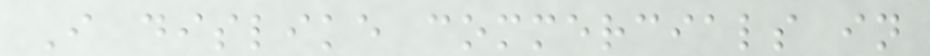I dislike commercials in
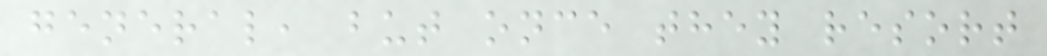general, but once they resort
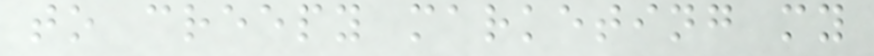to creepy marketing my
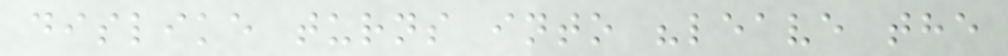dislike turns into "leave the
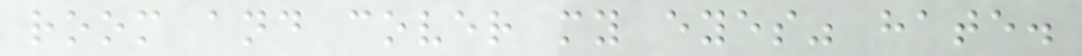room and cover my eyes" hate.
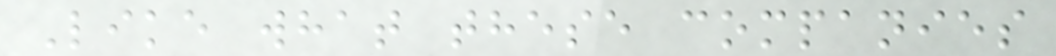Like what these companies
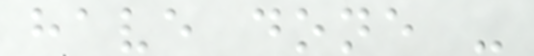have done -
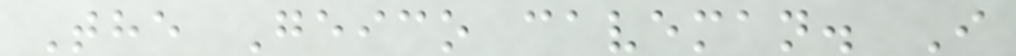The Geico caveman. I
